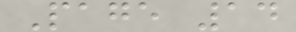Page 14
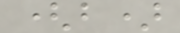(b)
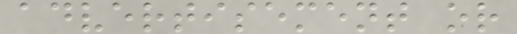advertisement or
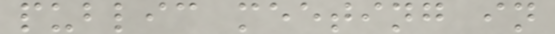public meeting in
